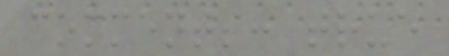comments: true
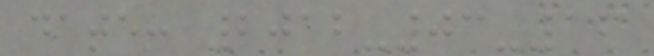date: 2012-03-16
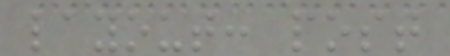layout: post
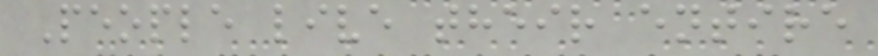People live their entire
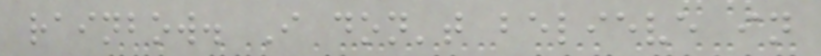rainbow. I don't believe in
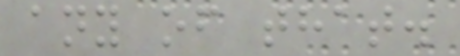any of that.
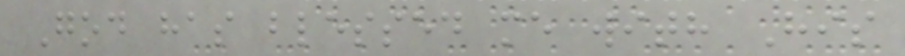God has blessed me with His
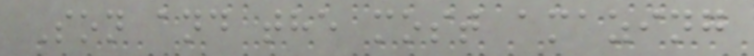Son and the most amazing
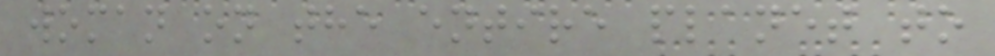woman on the entire planet to
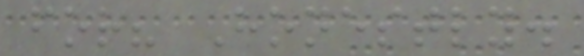for? Honestly.
